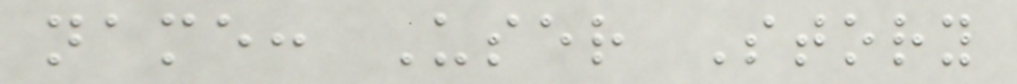name: User Story
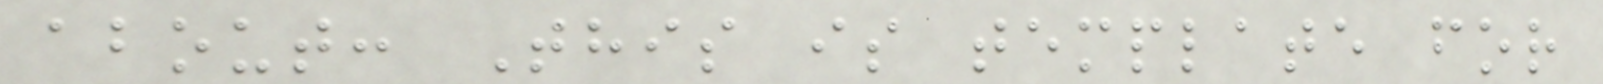about: This is template for
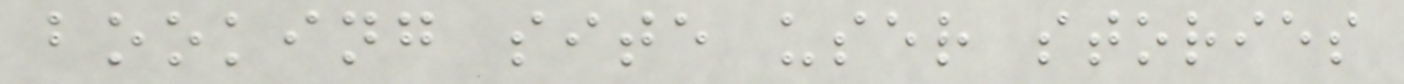booking site user stories
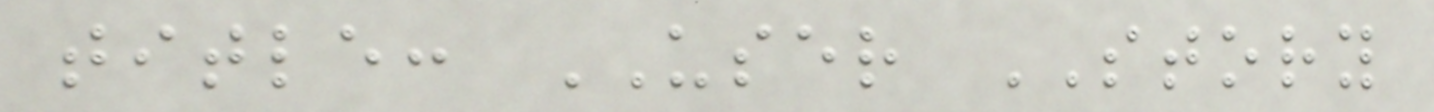title: USER STORY
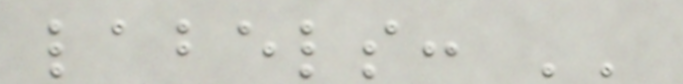labels: ''
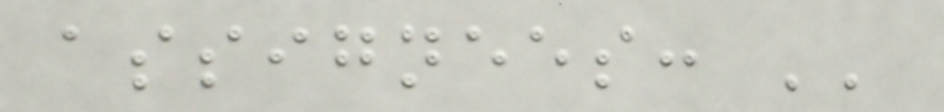assignees: ''
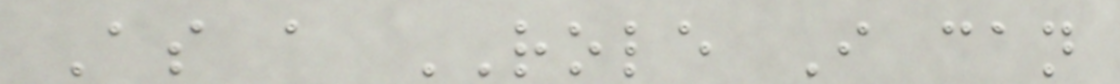As a ROLE I can
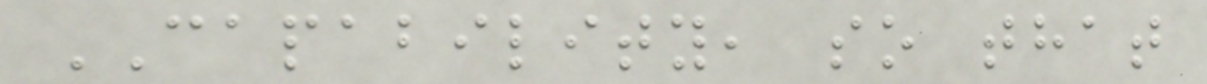CAPABILITY, so that
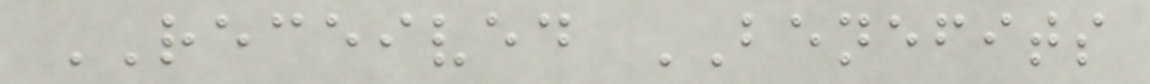RECEIVED BENEFITS
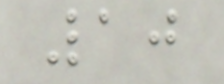10
